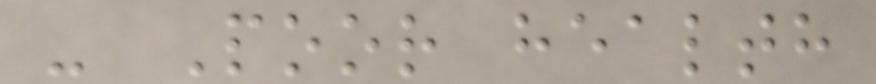- Poor health
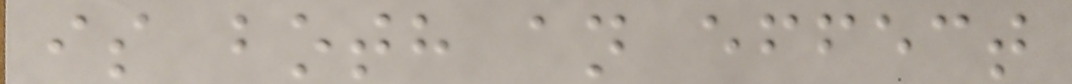is both an effect
